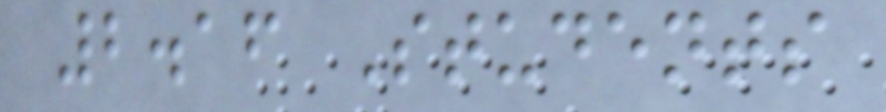2.16 Students
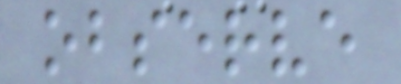observe
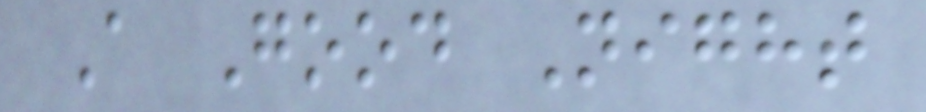A Good Night
